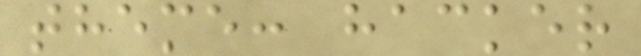theme: hacker
